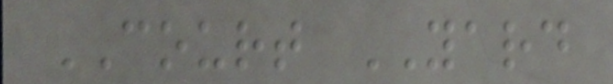COURT YARD
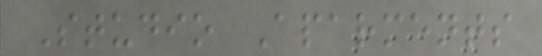Studio Aparments
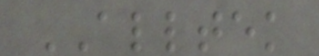ALLTEK
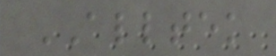ALLTEK
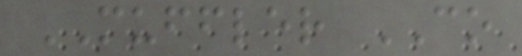MUFFLER CO
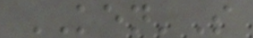KEN'S
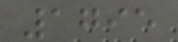1795
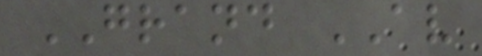GRAND AV
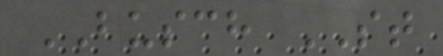BUSCH ST
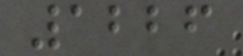1226
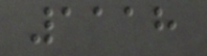1118
